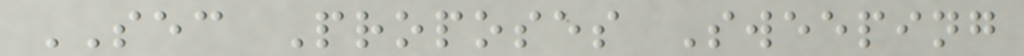SEC Proposes Sweeping
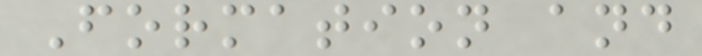Formation and
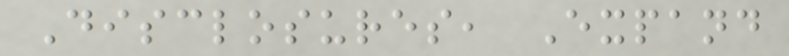Disclosures, Expand
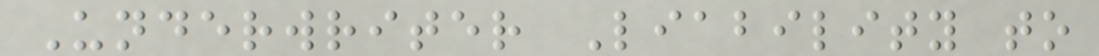Underwriter Liability to
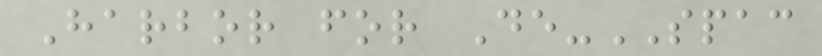Harbor for De-SPAC
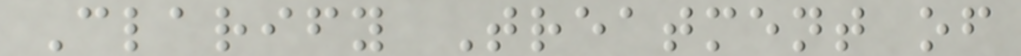Clarify Treatment of
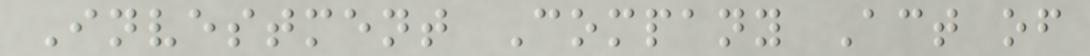Investment Company Act of
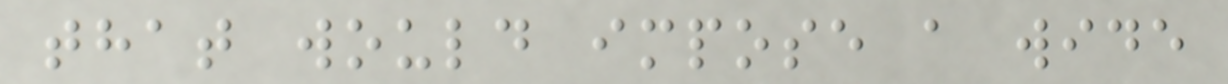that would impose a wide
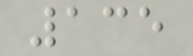135
